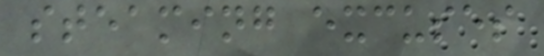steaming excuses
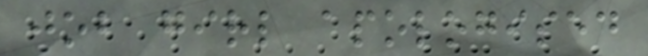job girl apologised
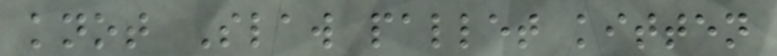knot Slaw pallet kitten
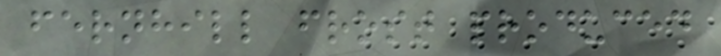fernhill frost produced
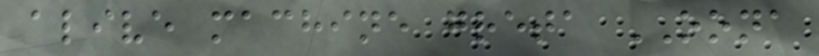alive machine greta OONA
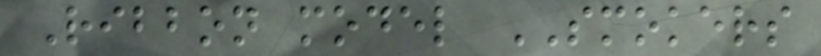Ribbon model SMOKERS
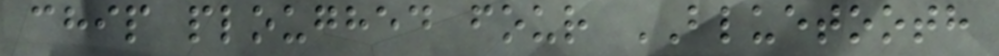chip ploughed four BLUETOOTH
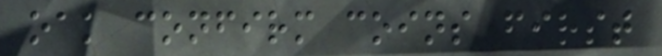oak confirm coins first
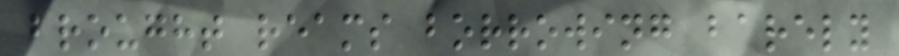brought reams borrowing barely
